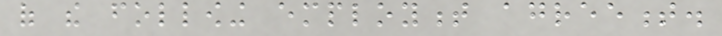of the following employment agreement.
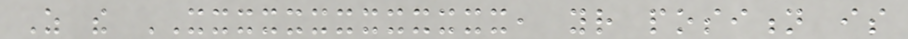As the XXXXXXXXXXXXX, your position is
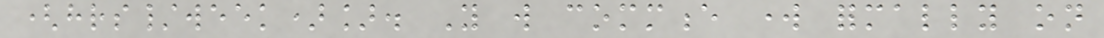(hrs/week)]. You will commence work formally on
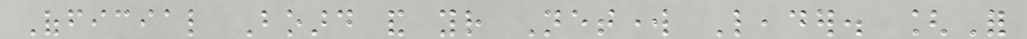Official Board and your Network Leader. [For
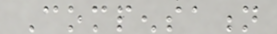Compensation
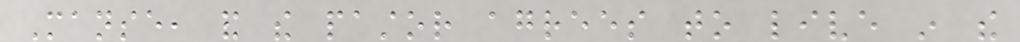Manse, and the pastor agrees to live in the
